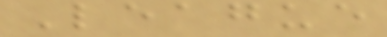League
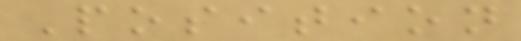Position
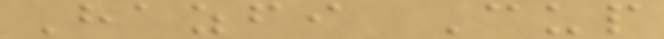Hazfi Cup
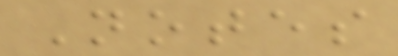Notes
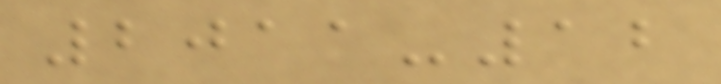2011-12
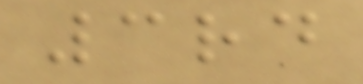3rd
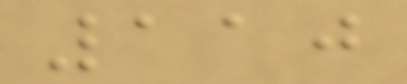110
